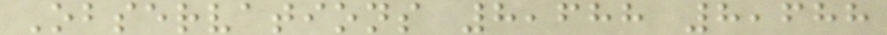Observations 8,688 8,688
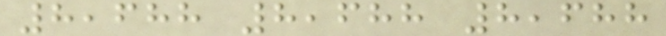8,688 8,688 8,688
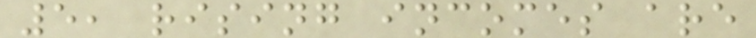5, rising incomes are
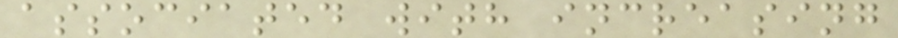associated with increasing
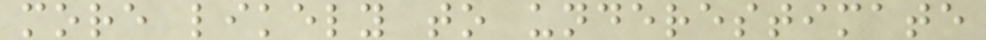more likely to underestimate
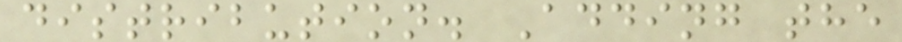distribution. Adding the
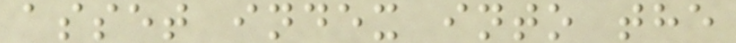asset index into the
